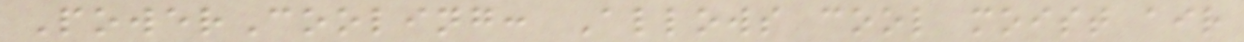PowerCooling: Allows cool moist air
